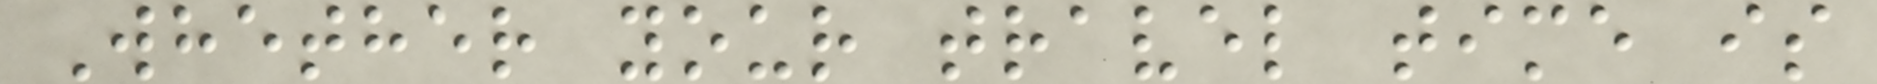Whether your travel time is
